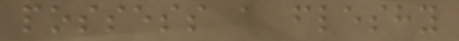possess a fleshy
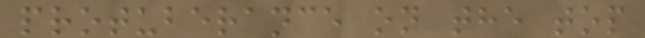protuberance on the top
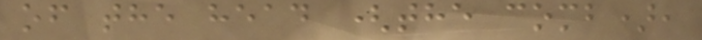of the head (the comb),
